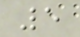5
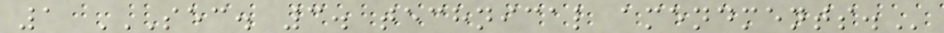1 SEC. 3. TECHNICAL AMENDMENTS.
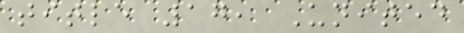title 17, United
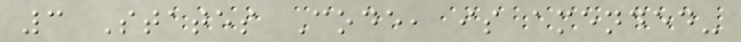3 States Code, is amended-
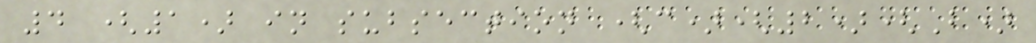4 (1) in subsection (c)(2)(B)
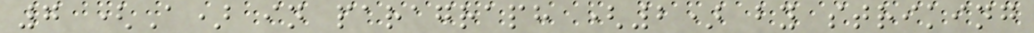7 (A) in paragraph (2) by striking
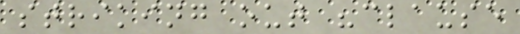striking out "clause
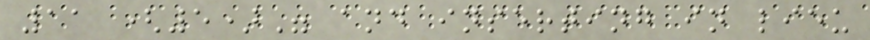11 (5)" and inserting in lieu
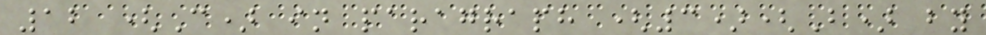12 (C) in paragraph (3)(B) by
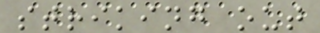striking out
